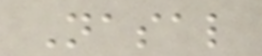Nasal
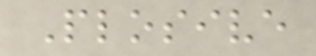Plosive
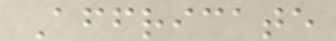Affricate
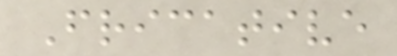Fricative
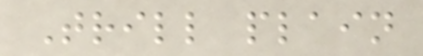Trill plain
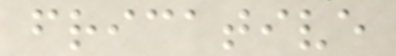fricative
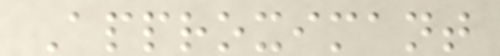Approximant
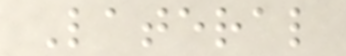Lateral
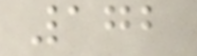172
